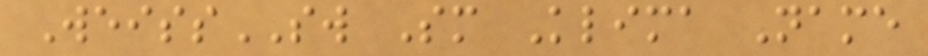WeissSW Sm Klima Name
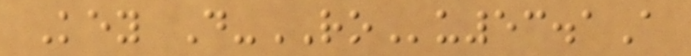Key D-ROu53.1A
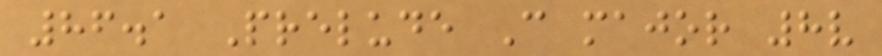86.1 Prelude C major 8v
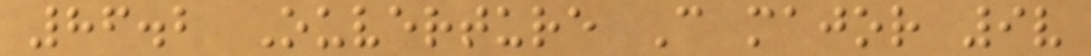86.2 Ouverture C major 9v
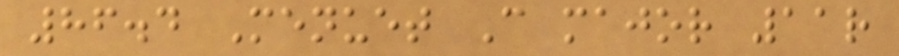86.4 Menuet C major 11r
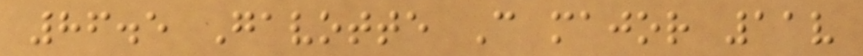86.5 Gavotte C major 11v
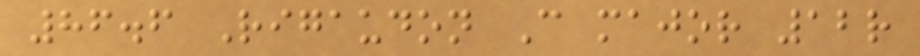86.6 Rigaudon C major 12r
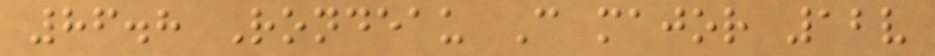86.8 Rondeau C major 12v
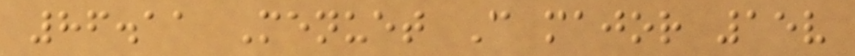86.11 Menuet C major 15v
